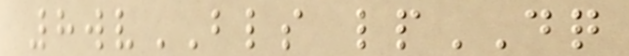8wvBLS lpDQ
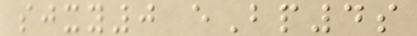sjxy0 eBp4s
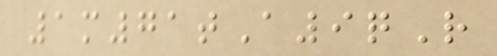1m71tA9qR
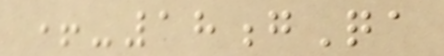+-18gQa
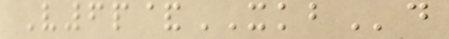V6p&XKBd
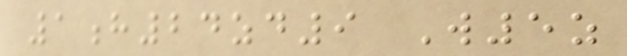1h24zd9 W5z
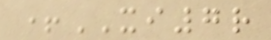+XI7r
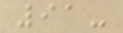91-
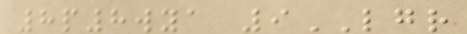8p8wya 9LGR
